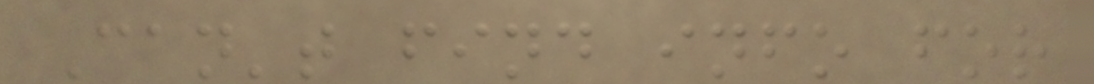Can't find info for
